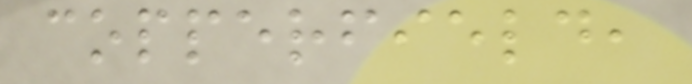copperfield,
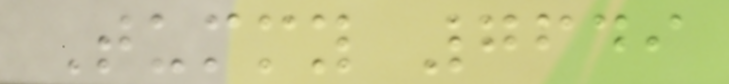Tummy 7649
